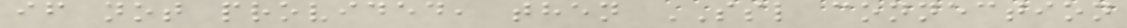if not provided, then SSL connection
